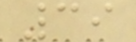39
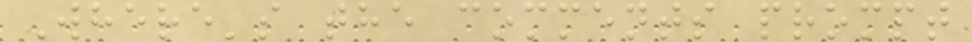Where's the comments prompt
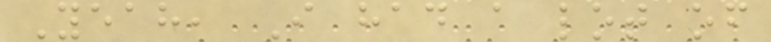Yeah, I had a lot of
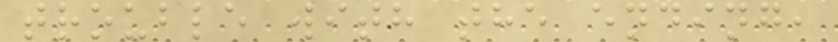trouble with the ending,
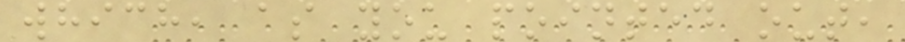which, as you pointed out,
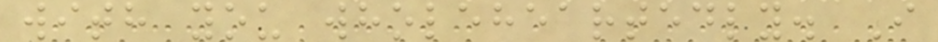with you wholeheartedly. I
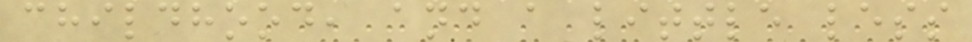childhood, and a little less
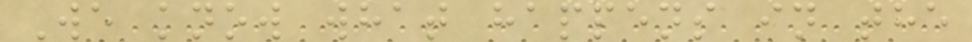We know what happens in the
